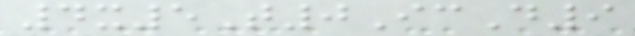4x5T0IcD9
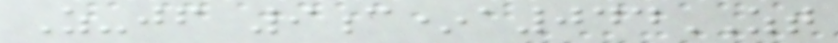Z-jf 9c*a044ZT
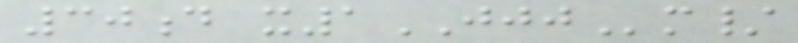30d x1JJJm/
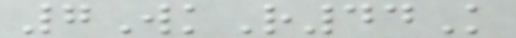7WkR44K
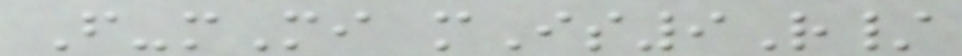F-mMi mIs9R/
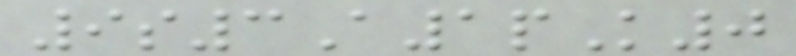9s3A1pK0
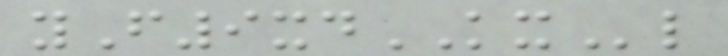yF9xdKXl
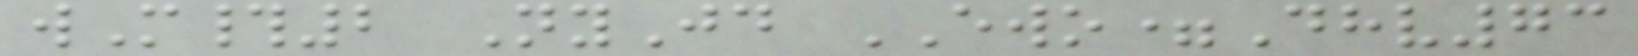wM#2 NyJd EWO=Dhv73
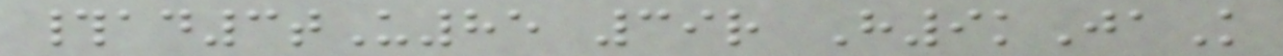#ad3tU85 39r H9kJaK
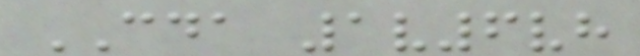CDA 1v6vh
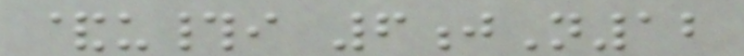&u#i 6jN12
